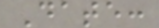Date:
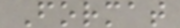Format
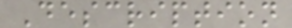Description
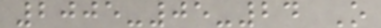2005-05-24 O
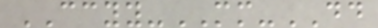CCYY-MM-DD
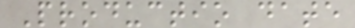Productio date
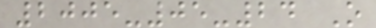2005-05-24 O
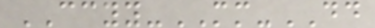CCYY-MM-DD
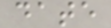date
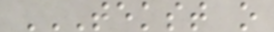TEKST O
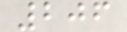206
